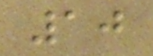10
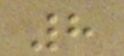8
